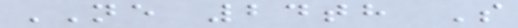NE 24th S
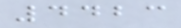4423
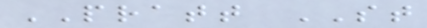PRATT ST
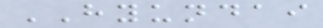HYUNDAI
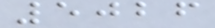5026
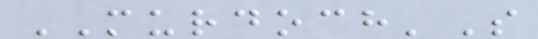MURDOCH'S
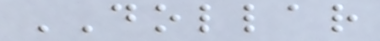DOLLAR
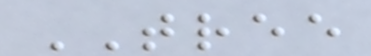TREE
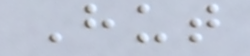Hut
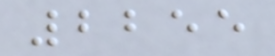2255
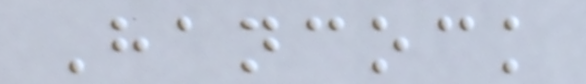Hancock
